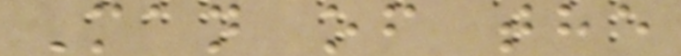Man of the
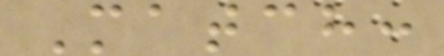Match:
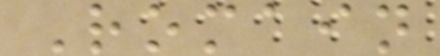Romain
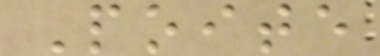Poite
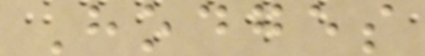Hodges
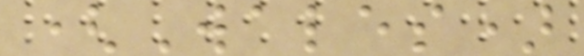(Wales)
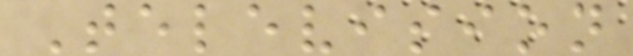Television
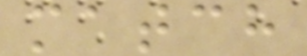match
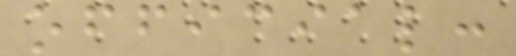official:
